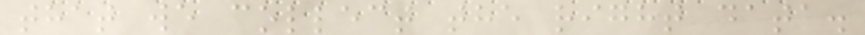that we collect the right data.
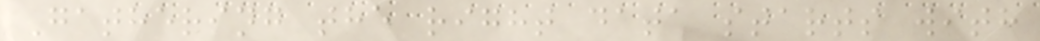Gathering the right data starts with
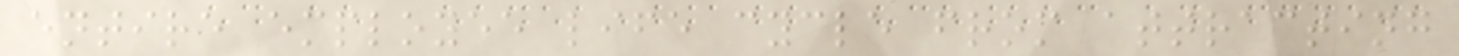entire employee life cycle from attracting
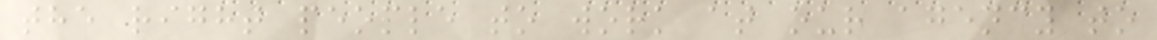the right people to work at our agency to
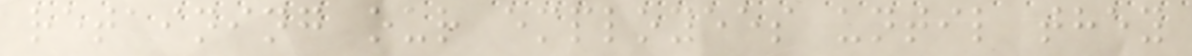retaining our employees until they
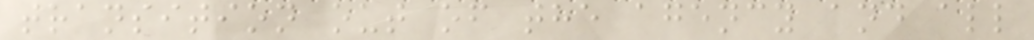transition out of the agency and all
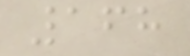168
